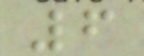6
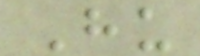Hu
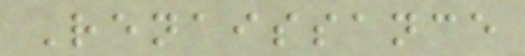Renaissance
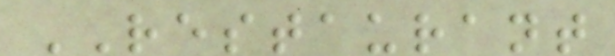RESTAURANT
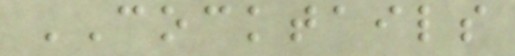COCKTAILS
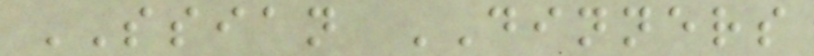SSIAN DINNERS
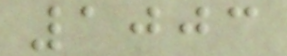1003
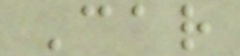Car
